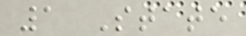1 State
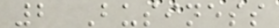2 Business
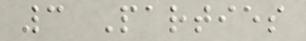3 Parties
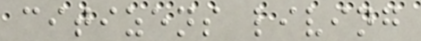citizens living
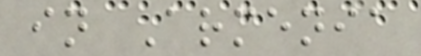in Armenia
